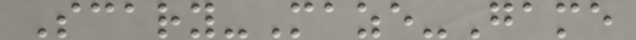Scary-Maze-Game
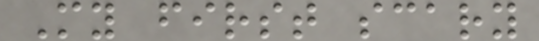My first scary
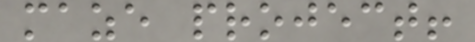maze project!
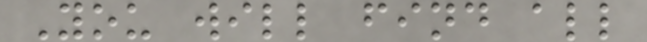You will find all
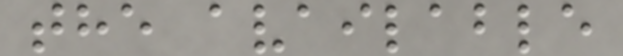the available
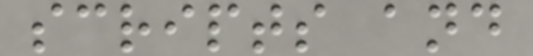scripts and
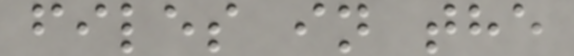files in the
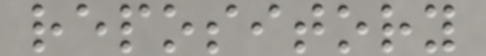repository
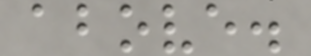above.
